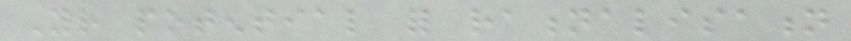Your potential for rationalisation
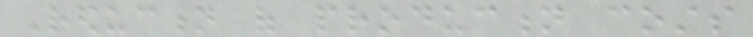Reduction of production costs
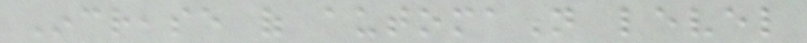Increase of automation level
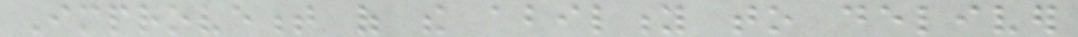Improvement of the ability to deliver
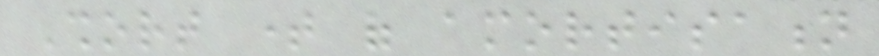Short time of amortisation
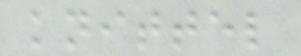knittel
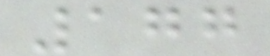177
